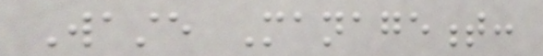Waste Management:
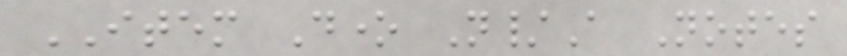ITEM Done N/A Notes
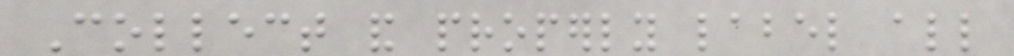Collect and properly label all
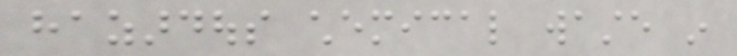hazardous chemical waste in
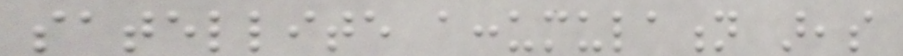satellite accumulation areas
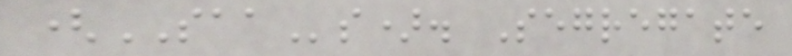(SAAs). Segregate
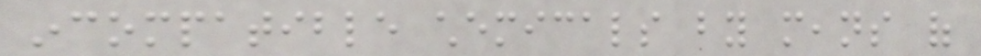incompatible chemicals by means of
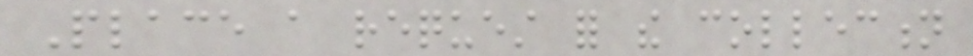Place a request for the collection
